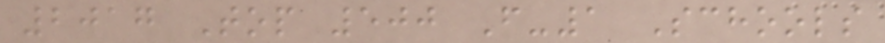2017 Top 500 F-1 Schools
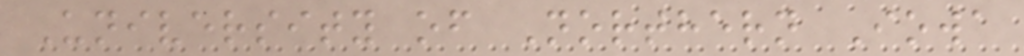University of Northern Iowa
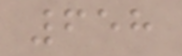658
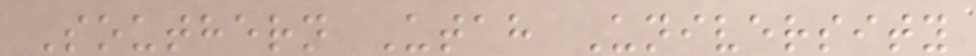Southern Utah University
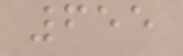655
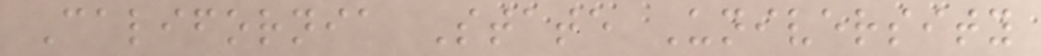California State University
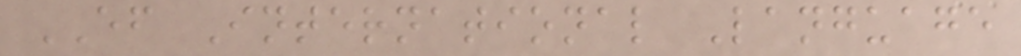EF International Language
